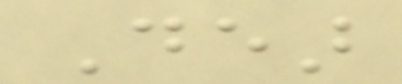Dear
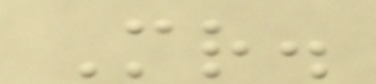Mr.
